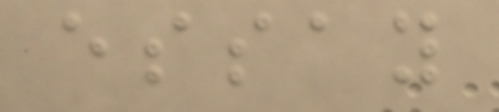essay
